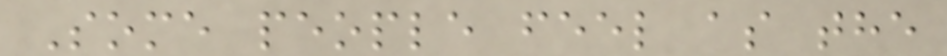Some people feel as the
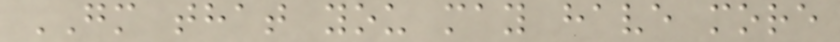GM that you may have more
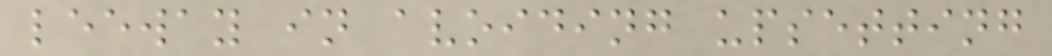leeway in avoiding upsetting
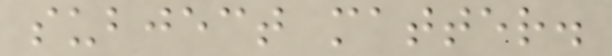subject matter.
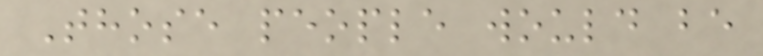Those people would be
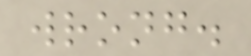wrong.
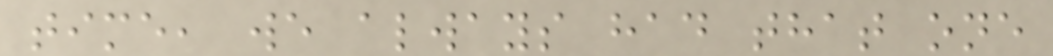time, we always had that one
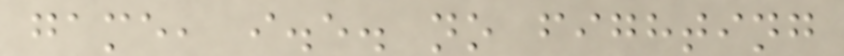game, i.e. no fighting
